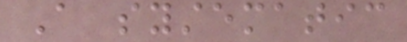A systematic
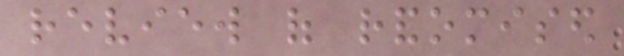review of randomised
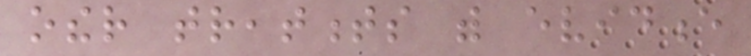other treatments with evidence
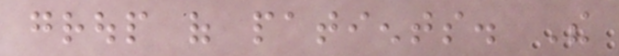group of patients. The
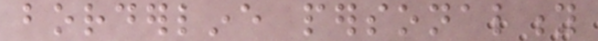borderline personality
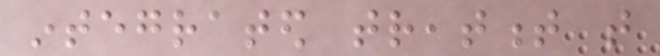integrated treatment that
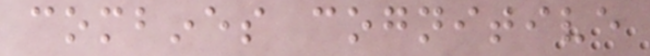combines cognitive
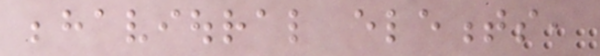behavioural elements,
